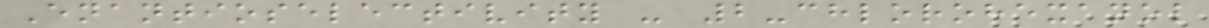Enantioselectivity - 2-chlorohexanol
